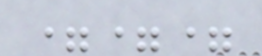===
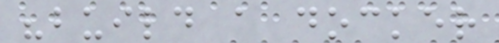"build a docker
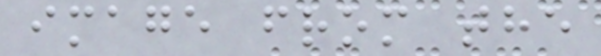image from the
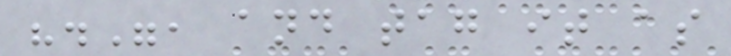".", and tag it as
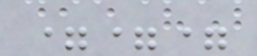===
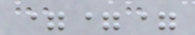===
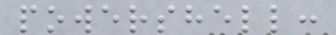powershell:
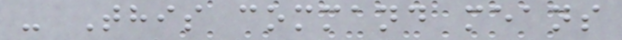- This command means
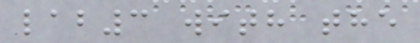lab3 with the
